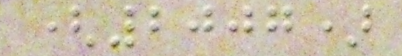(2007)
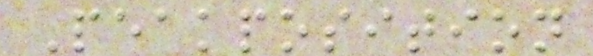Peakposition
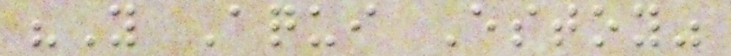"Y Aqui Estoy"
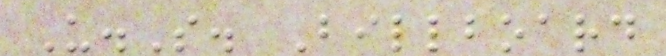U.S. Billboard
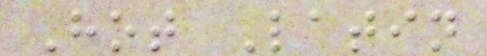Hot Latin
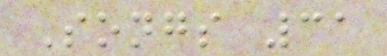Songs 31
